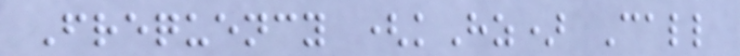Frequency (kHz) Call
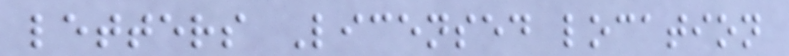letters Licensed location
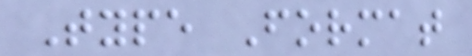Type Format
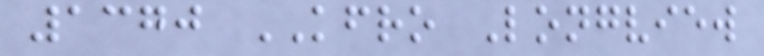1370 KFRO Longview
